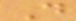D
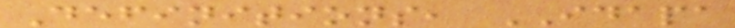Definitions, IDAPA
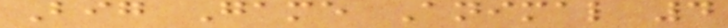Big Game Animal 4
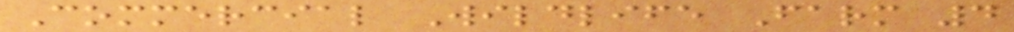Commercial Wildlife Farm 4
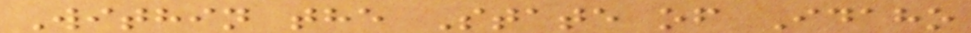Within the State of Idaho
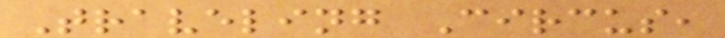Traveling Circus,
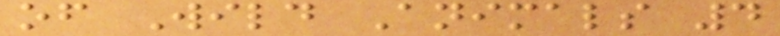of Wild Animals 4
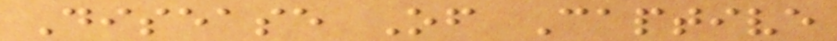Disease Of Captive
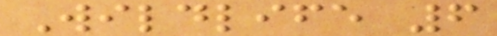Wildlife 6
